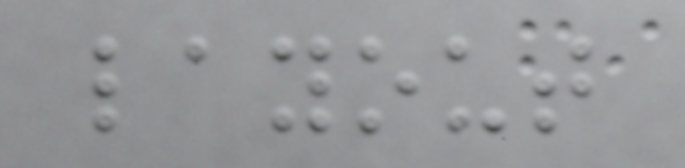layout
